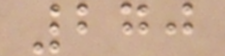270
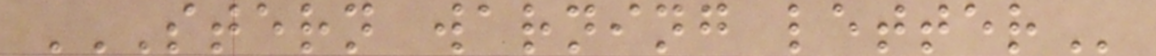STERN WARNING LETTER
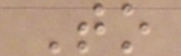To
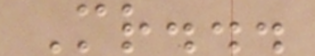Mr...
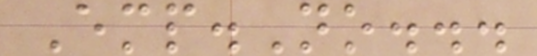Emp.No...
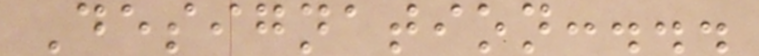Designation:...
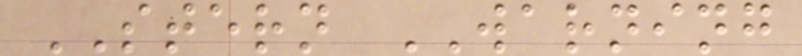STERN WARNING
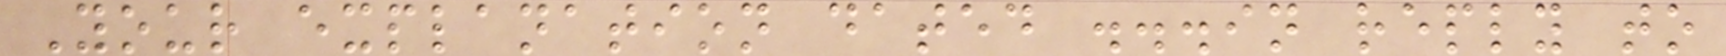Your explanation dated ...in reply to
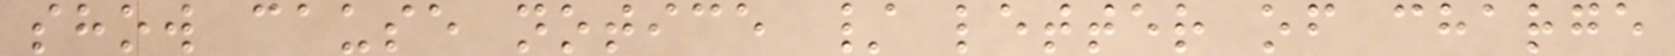show cause notice / letter of charge
